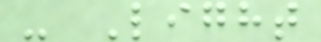- Light
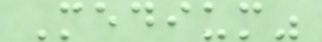Medium"
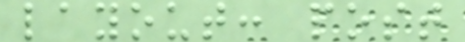layout: post
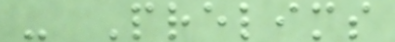- Prelims
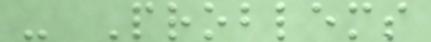- Problems
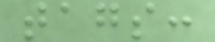tags:
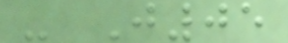- J05
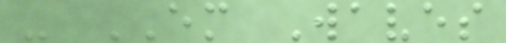- EM Waves
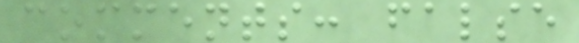comments: false
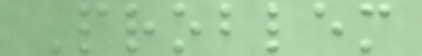Problem
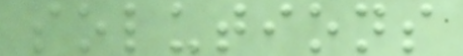solutions
